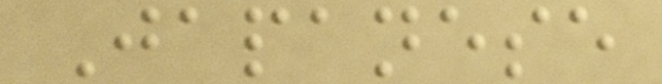Japanese
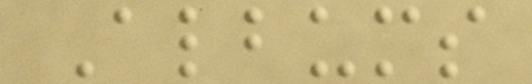Albums
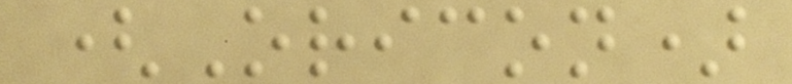(Oricon)
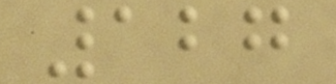127
